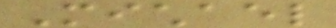Michael
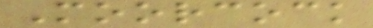Moorcock
